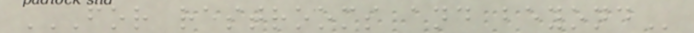FOR RESTROOMS AND BEYOND
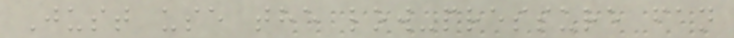Just use the low-pressure fan
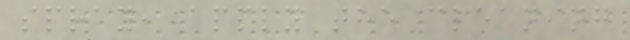spray, apply the cleaning
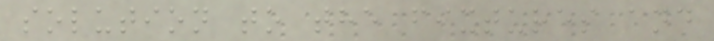solution to the fixtures and
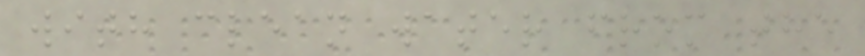with clean water from the
